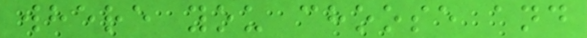where you choose and
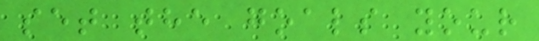set the goals your
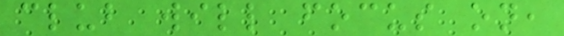club will focus on,
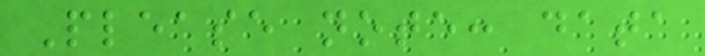Please note: data
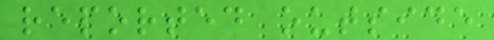reported outside
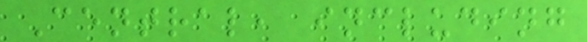Central, including
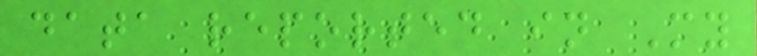data reported in My
